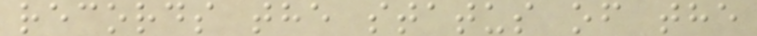records the status of the
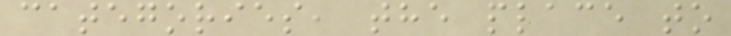categories, the place to
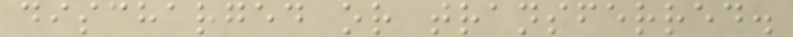discharged or transferred.
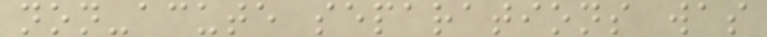non-acute separations was
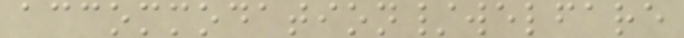accommodation/welfare
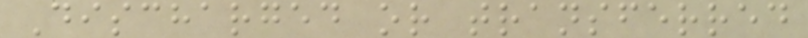Discharged or transferred
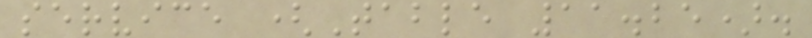service (Table 11.25).
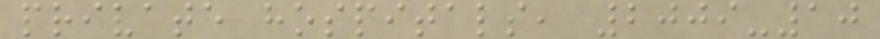private hospitals, 2009-10
